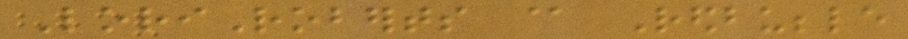LoriRoberts @ Redbubble
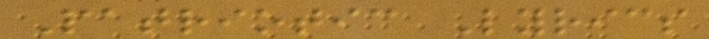Patriotic Lyrics
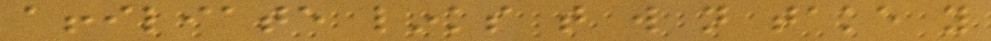affiliate links that will not take you
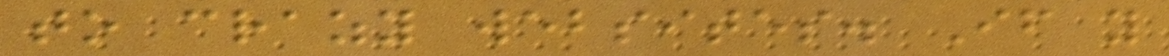to crazy websites. If you
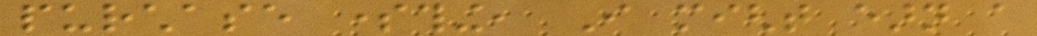purchase something, I might earn a
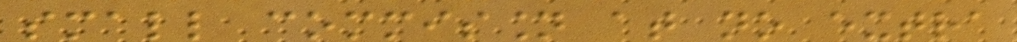small commission at no extra
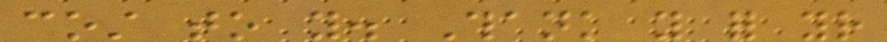cost to you. Thank you for your
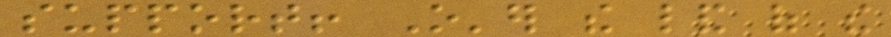support! O'er the land of the
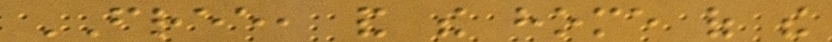FREE, and the home of the
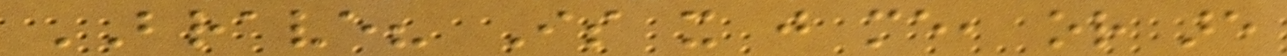BRAVE? Is it just me, or are
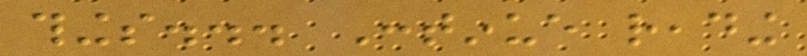things... Continue reading
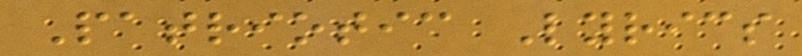Patriotic Lyrics
